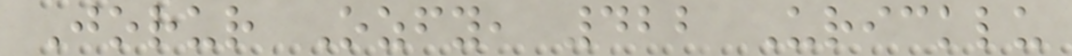Jorur Ozfy, 422 Uricklu
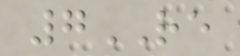7RE
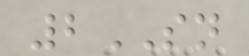2SN
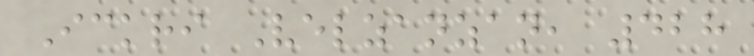Ickri Velzanzan, 428
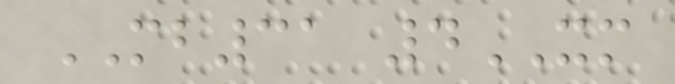MB31 4XM
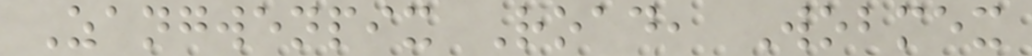Zangwenpix Road, Wobmex
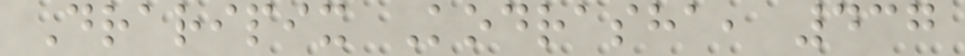Draripix Kodrasha, 437
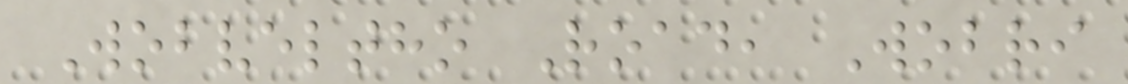Wobveltho Road, Wobri
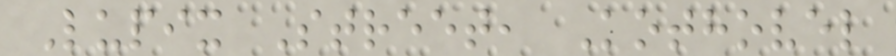Lupix Street, Kothovel
